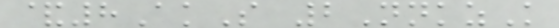&8AkS 2NnkzK
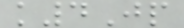k4Jp
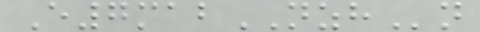E7mabNZHn
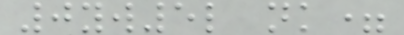0yw5l nk=
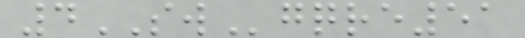4SWgqre51
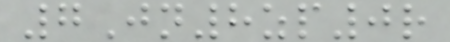7Jn8zp0r
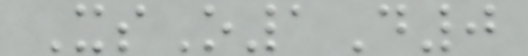XsO1D0
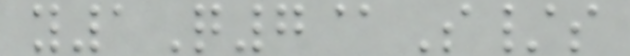y1Q7@S/s
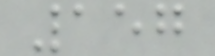157
